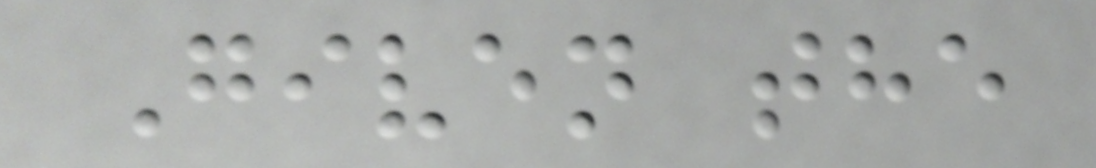Given the
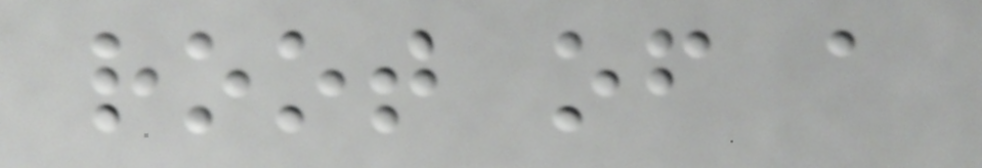root of a
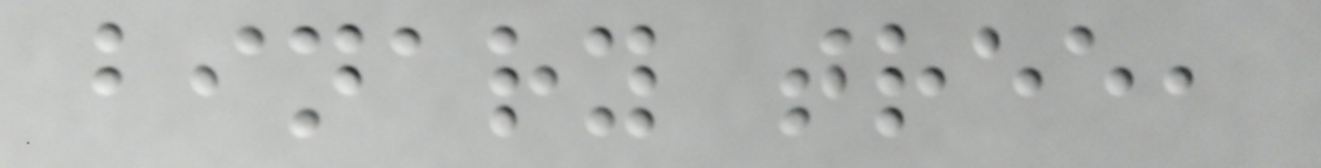binary tree,
